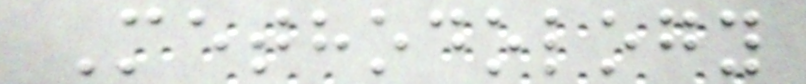Methodology
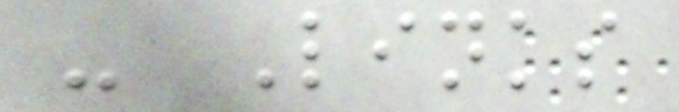- Links
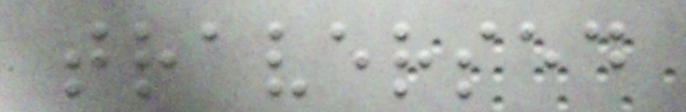traversed
